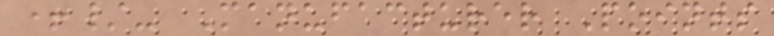+/- Manufacturer Points
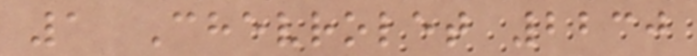1 Chevrolet 2230
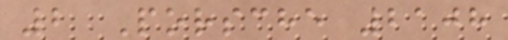2 Porsche 2108
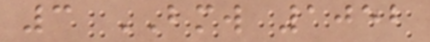3 BMW 1052
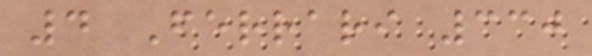4 Ferrari 330
